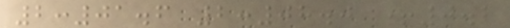2:01.6 2:08.0 +0.2
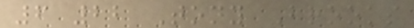6 22 Tony Brooks
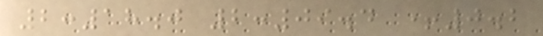2:18.0 2:09.4 +0.2
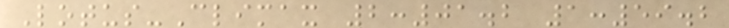Lotus-Climax 2:01.2 1:59.2
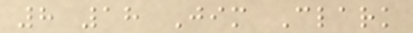8 18 Jim Clark
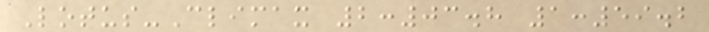Lotus-Climax 2:03.8 1:59.2
